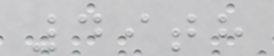49th
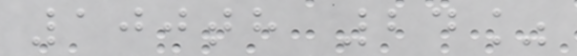100th 24%
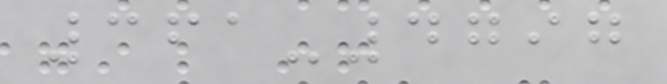361-4797
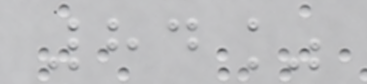84%
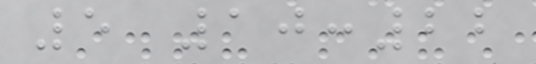5 10:22
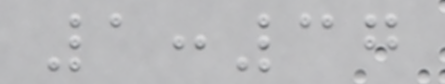1:37
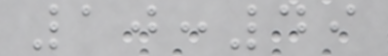10:49
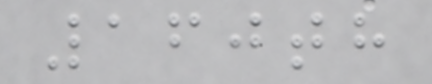160th
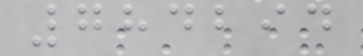784294
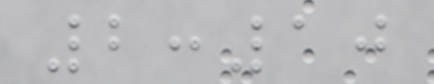2:10
